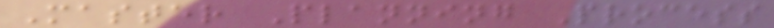Master Planning Process
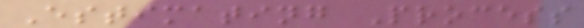Estimating Process
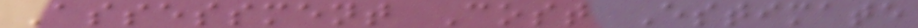Assessment Cost Estimate
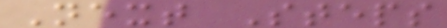Next Steps
